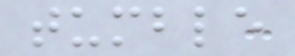tumble
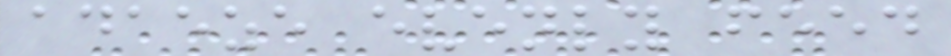adaeze evenly feed
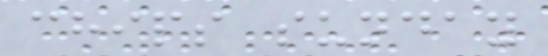chips sunday
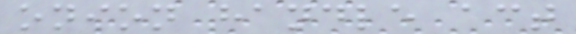onion handle act
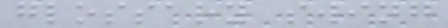glossary swing
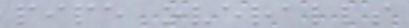pipe overalls
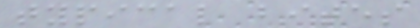typical bites
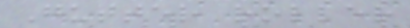Gutter roller
